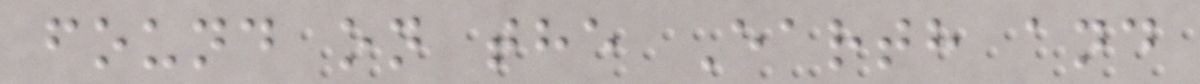found on the Earth and
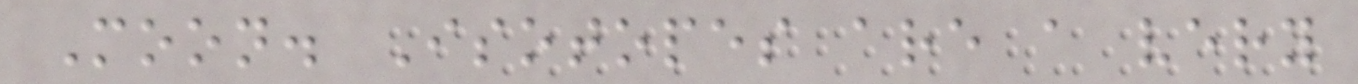Moon. Isotopes are a very
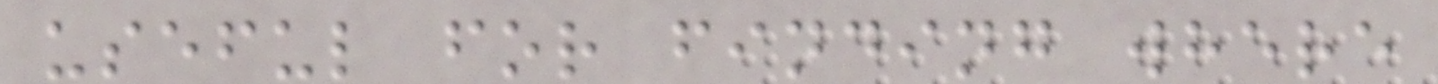useful for finding where
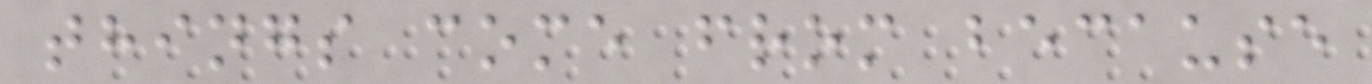things come from because
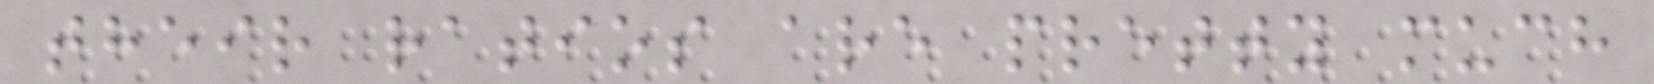their ratios are pretty much
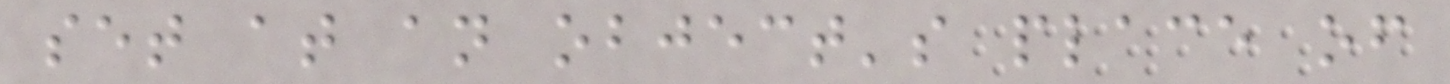set at an object's place of
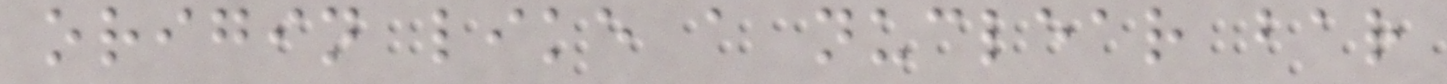origin like a nuclear bar
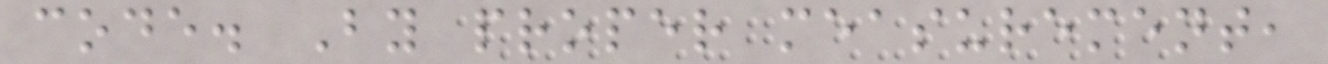code. By proper measurement,
